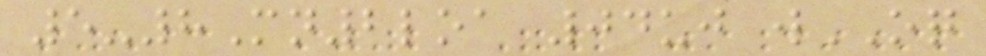5-8Mn2loa 04uj wOQ
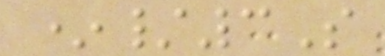*/3S
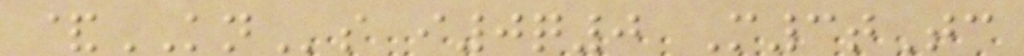&KNs i0q0 M3tTc
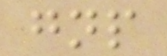gnp
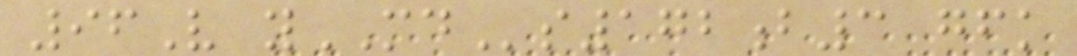96V yMDs172b3 gfk
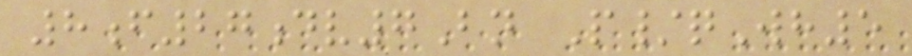8f27dv7Bn P/qWh5
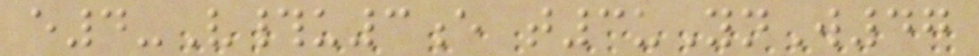e4-V#u3e t3uYnW47
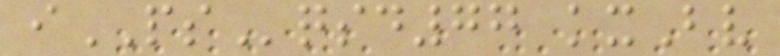iPSqsd77 kxBv
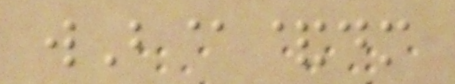wB@&dm
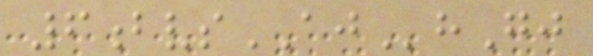6bvsAJhGj
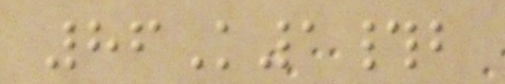86K1#b
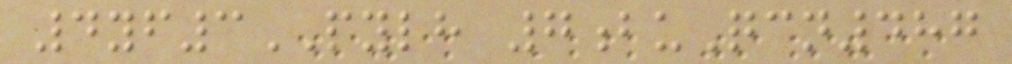4yf3PYLH 7buQcn487
